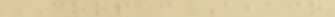COOPAC Abaco
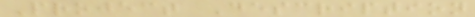Project Description
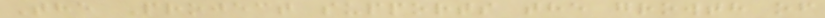The Project supports the growth of
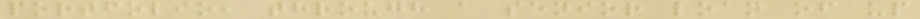portfolio, through a senior loan of up
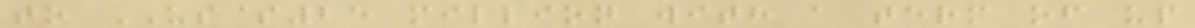to US$25 million with a term of up
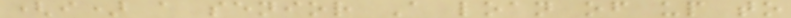(i) a senior A loan of up to
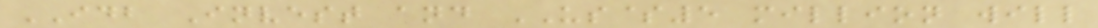IDB Invest and US$5 million will
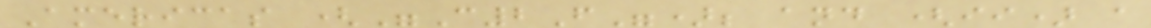Americas ("C2F"); and (ii) a
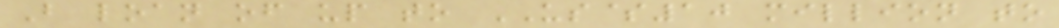B loan of up to US$10 million to
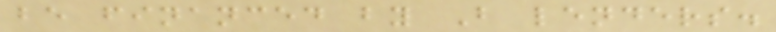be financed by B lenders.
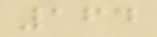164
